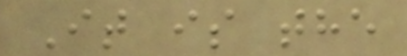It is the
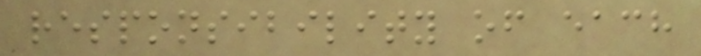responsibility of each
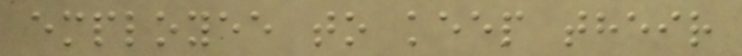employee to keep their
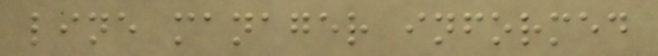line manager informed
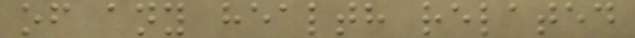of any health related
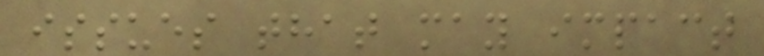issues that may impact
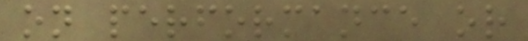on performance or
